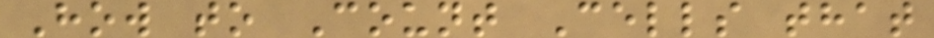How to Count Cells that
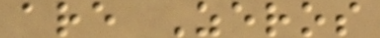are Zeros
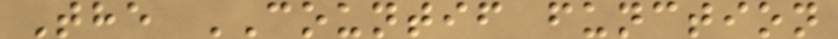The COUNTIF function
